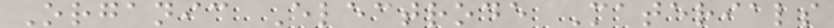Organic Electrode Materials
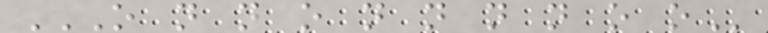O N N O N N N N O O
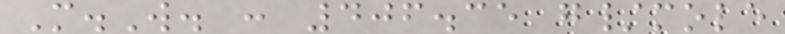M.W. : 406.35 g/mole
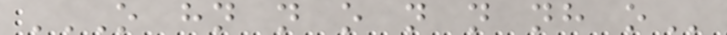O HN N O N N NH O
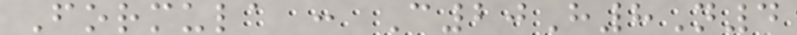Formula : C20H8N4
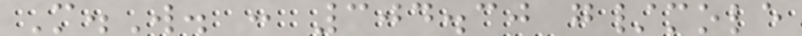M.W. : 304.30 g/mole
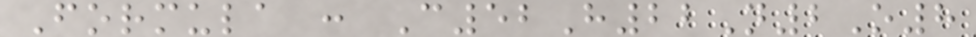Formula : C52H22N2O8
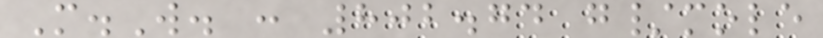M.W. : 802.74 g/mole
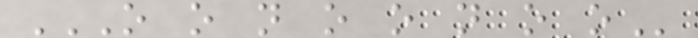O O N O O N O O
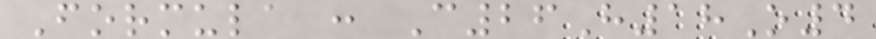Formula : C26H18O4
